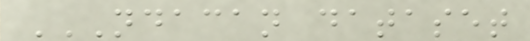NDACAN DATASET
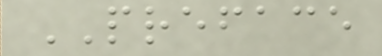PREFACE
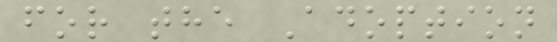for the Adoption
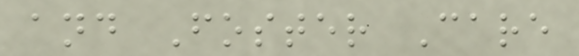and Foster Care
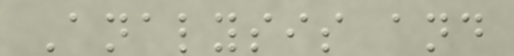Analysis and
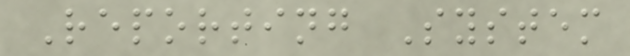Reporting System
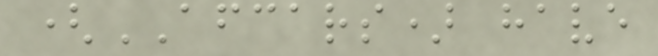(AFCARS) have
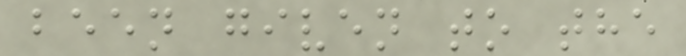been given to the
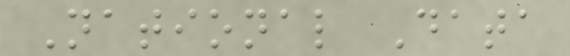National Data
